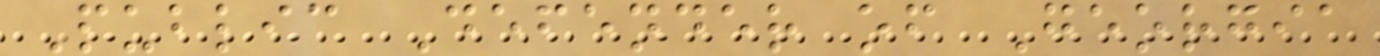Public Defender of Georgia
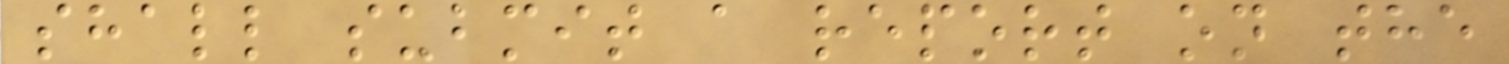shall submit a report on the
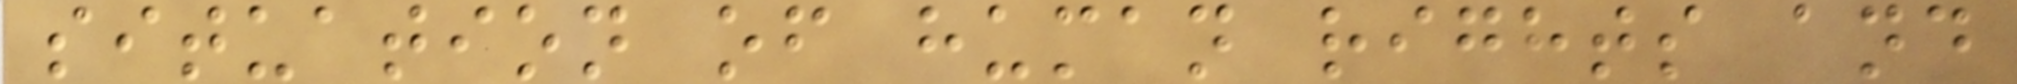situation of human rights and
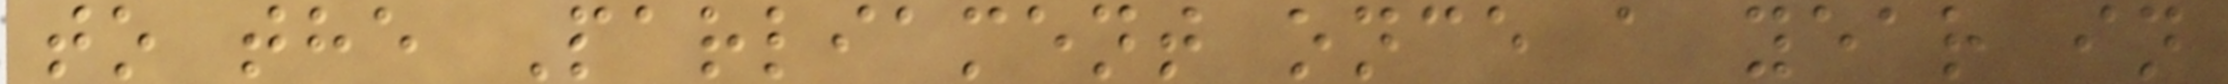to the Parliament once a year in
